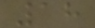18
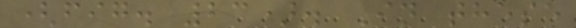(fig. 23). In these
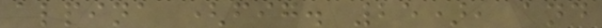alpina (fig. 25), and
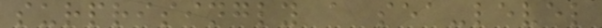surprisingly a sea-level
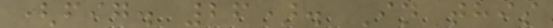(fig. 26). In this
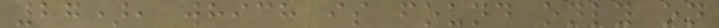27), which is found only on
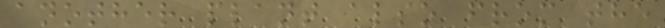another plant also from the
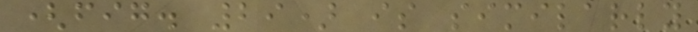(fig. 29) is similarly
